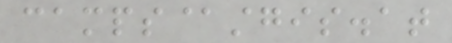camps@stgis.at
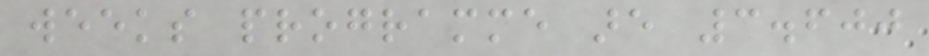weeks programme are 3.600
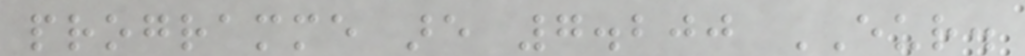programme are 7.200 EUR.
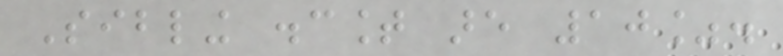Sibling discount are 10%.
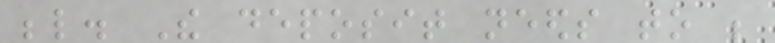below. The deposit needs to be
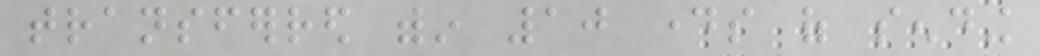transferred within 10 days of sending
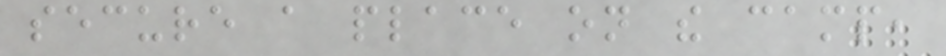secure a place on the camp,
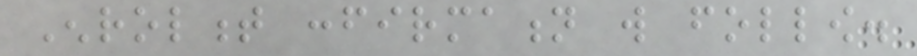Enrolment confirmation will follow.
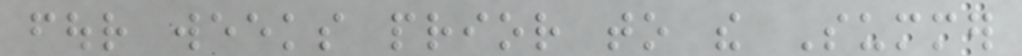four weeks prior to the Summer
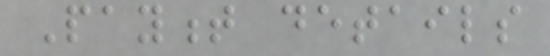Payment details
